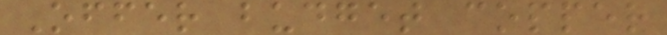Offer budget copper
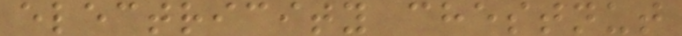electricity chestnut
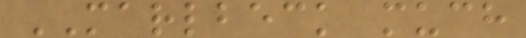MARLBECK much
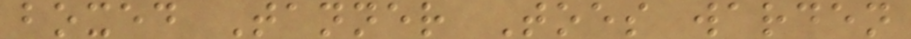boxed Tanner Toes warden
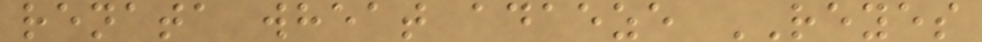renata wheat adaeze REYES
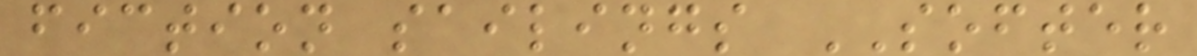fiction sailings SOFTER
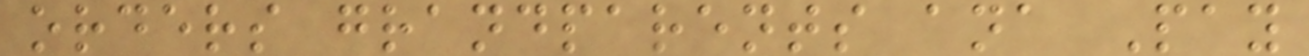orders grandparents ana Pay
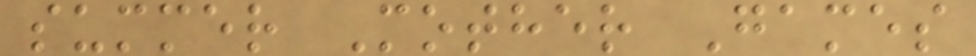summer Mother Games
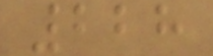228
